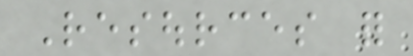Resources for
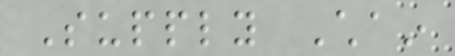Supply Chain
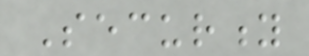Security
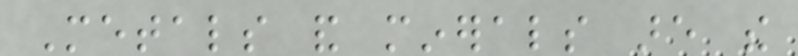Metals and minerals are the
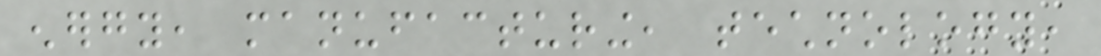energy, manufacturing, technology,
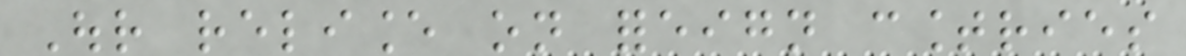Our reliance on foreign countries
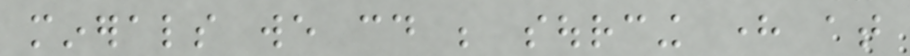minerals we could be sourcing here at
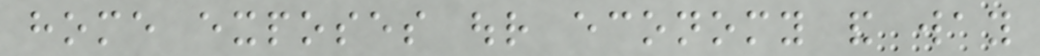home exposes our economy and way
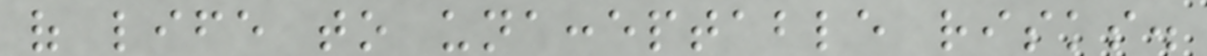of life to unacceptable risks.
